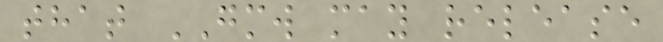that GMW may release
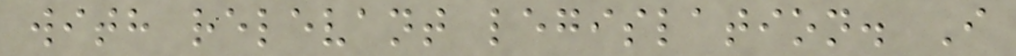with relevant legislation. I
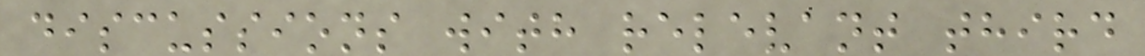discussions with relevant third
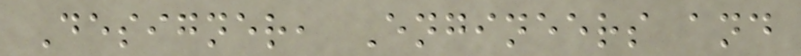Designer, Engineers and
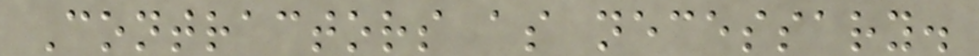Contractors as necessary.
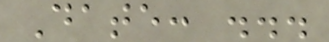Date: ...
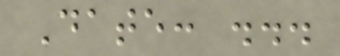Date: ...
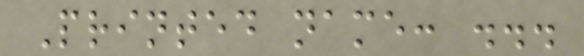Printed name: ...
